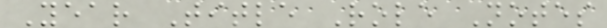Year Title Role Notes
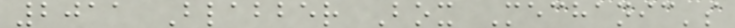2011 Blabber Box Mechanic's
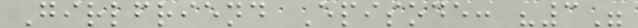Girlfriend Episode: "3"
